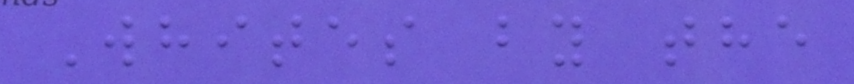Whites by the
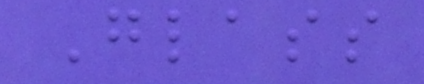Glass
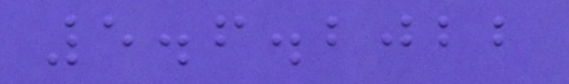5.6.2022
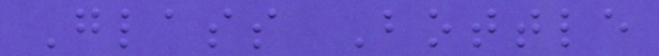Glass Bottle
